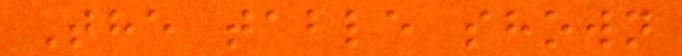The table shown
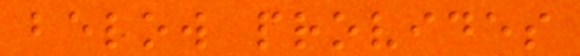below provides
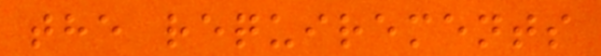the requirements
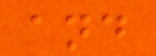and
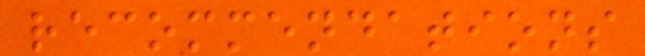recommendations
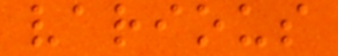various
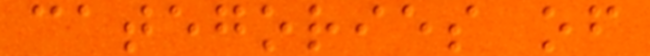categories of
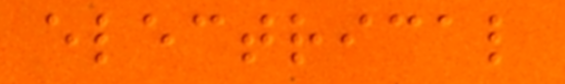electrical
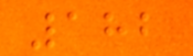182
